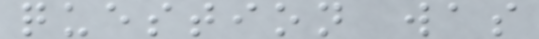question was
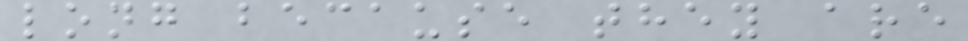long because they are
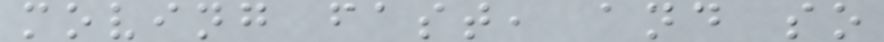moving fast, and so
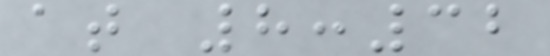at 8:32
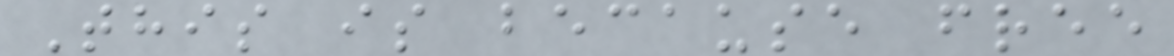This is because free
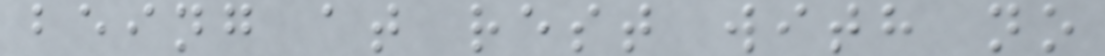being at rest with no
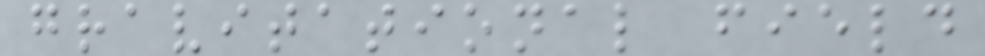gravitational field
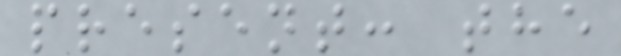present: the
